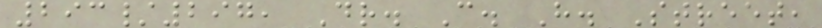293/297, Dr. C. H. Street,
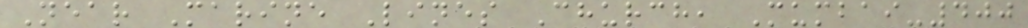Near Marine Lines Church, Mumbai-400
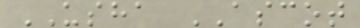USHA ASCOT
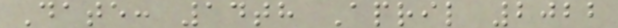Date: 14th April 2022
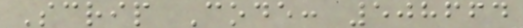Scrip Code: 508664
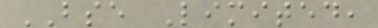BSE Limited,
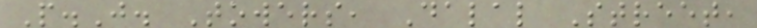P.J. Towers, Dalal Street,
